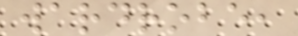wardrobe,
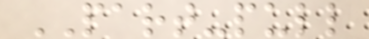PART-pull
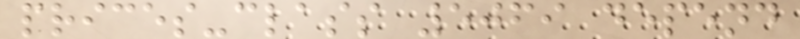prices-class 5069 depend
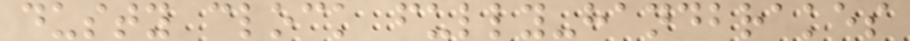dusty clock fully-handbrakes
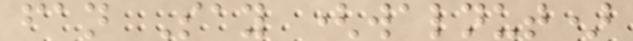fan Say (walnut)
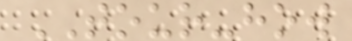TOUR-how
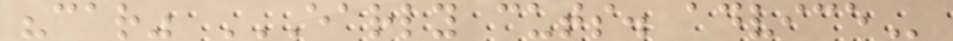"car" EARLY CUTS. ADVICE
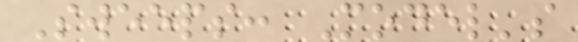Sweeps: Model's
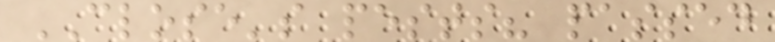CLOSE's pests? passed
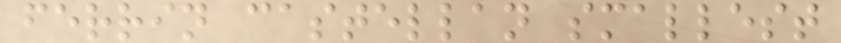ferrin castellan smallest
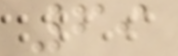69
